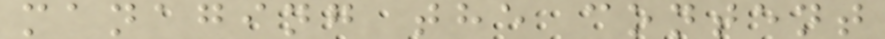managing the content
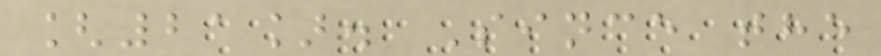[21]. Since the
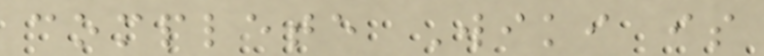complete Wiki is
